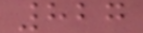827
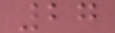27
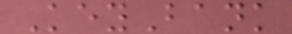KeyBank
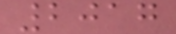2017
